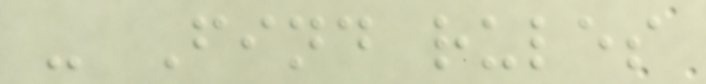- Find rules
